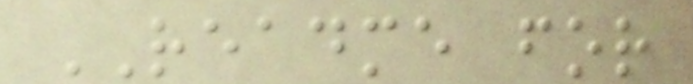README for
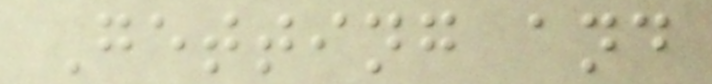Getting and
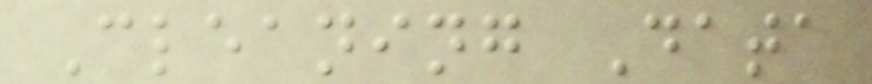Cleaning Data
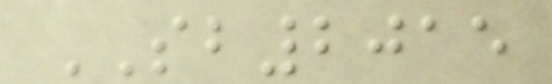SB2015
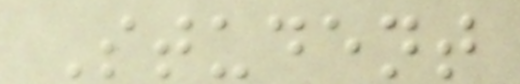Student
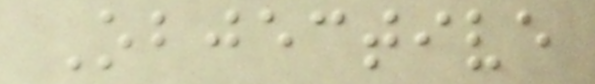Objective
